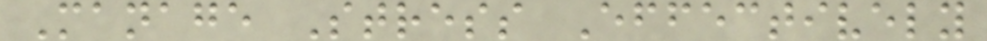Manage Stress Effectively
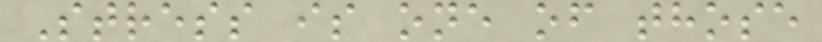Stress is one of those
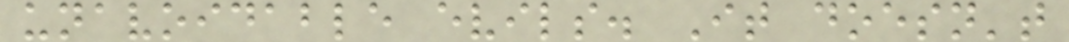unavoidable evils. It doesn't
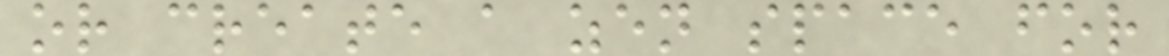or create a zen space for
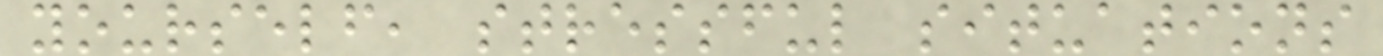yourself, stressful situations
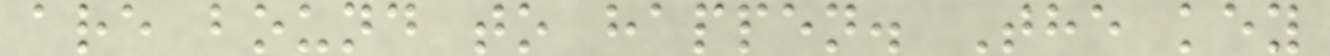are bound to happen. The key
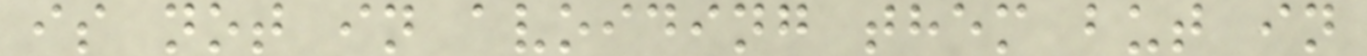is not in avoiding them but in
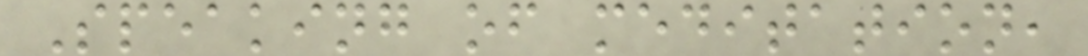Speaking of meditation,
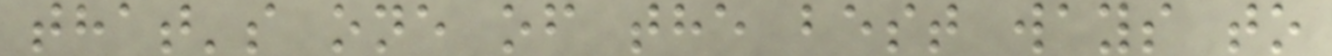that's one of the best ways to
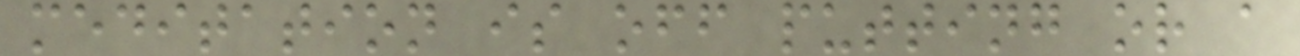meditation is off putting or a
